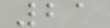21
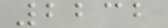2232
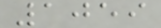1059
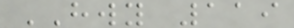HWY 119
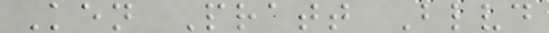Ken Pratt Blvd
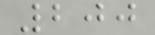200
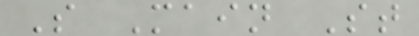S Main St
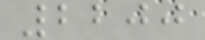2200
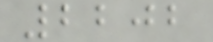2202
